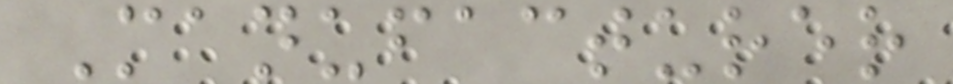Manufacturer
